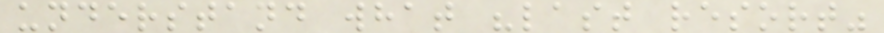understand what "last resort"
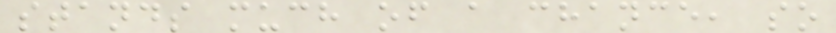stands much of a chance, so
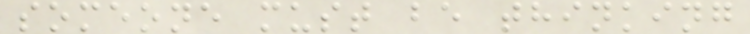someone must be thinking
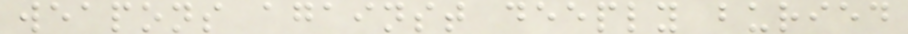weapons against deeply buried
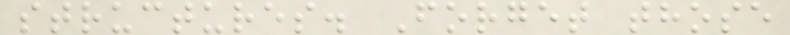structures. Forget those
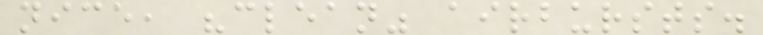nice, "clean" airbursts.
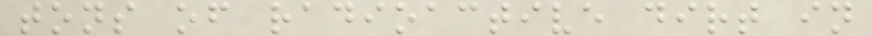tons of radioactive dirt in
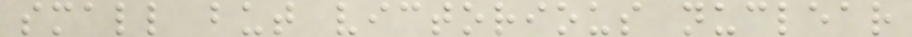small but victorious nuclear
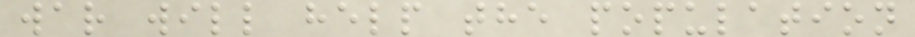war will help the population
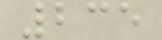235
